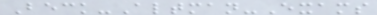Beck-Altman-Exams
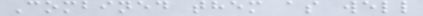Combined them as well
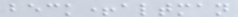beck+altman
